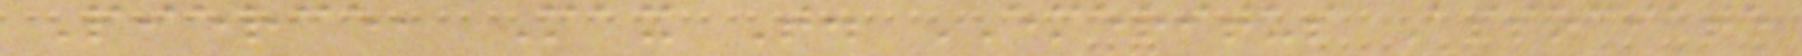Pierce, Max T. EMERITUS Associate
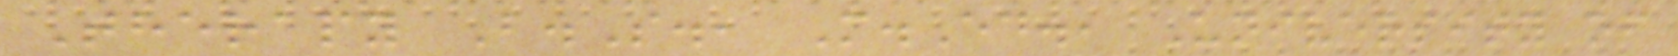Therapy B.S., M.Ed., University of
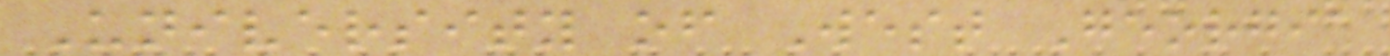University of West Georgia
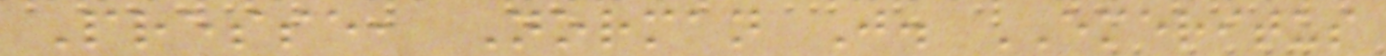Presse, Norman J. EMERITUS
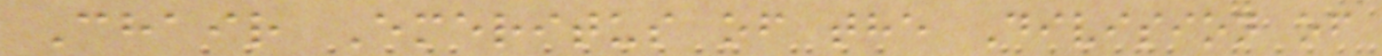Chair Emeritus of the Division of
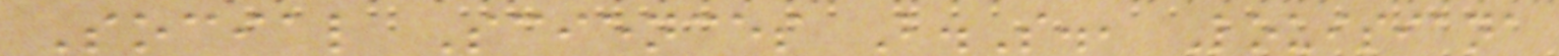Social Sciences B.S., Louisiana
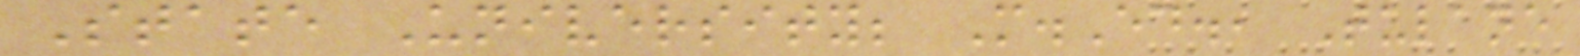State University; M.Ed., Tulane
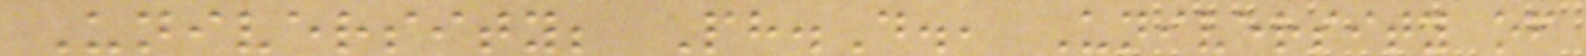University; Ph.D., University of
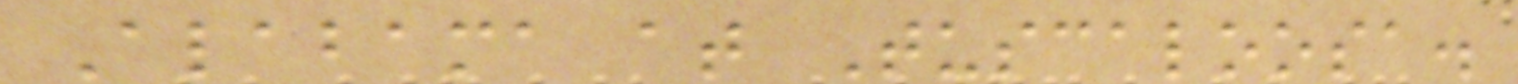Alabama at Tuscaloosa.
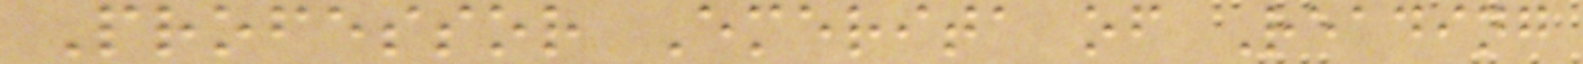Professor Emerita of Reading
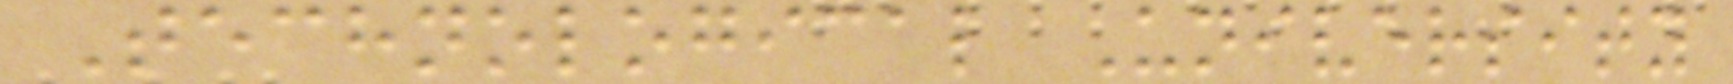Technological University
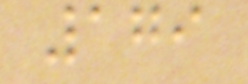179
